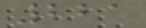221
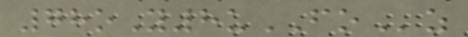78oY8uFOz
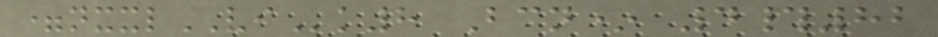=nxxlVIk8 Bcn* 4#82
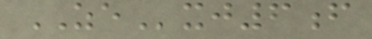ZExj6f
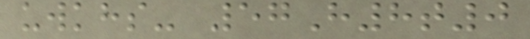uwkhs- 57H8t0
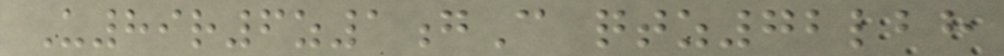U89r6z1gC qtz72lbh
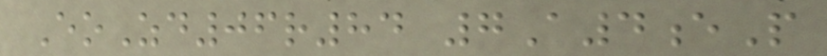EoZd06r84 7A4eP
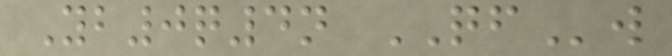Yb0q4n QFw
